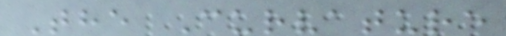The Curvature
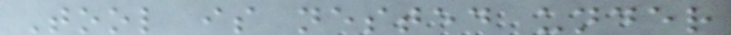Tool is nested under
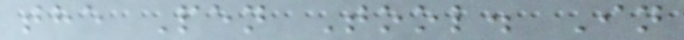the Pen Tool. In
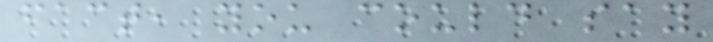fact, you could say
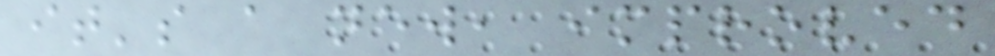it's a new, improved
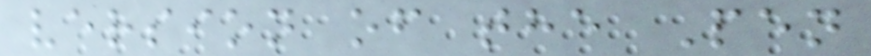version of the Pen
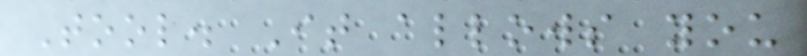Tool. It allows you
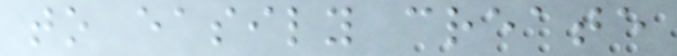to easily create
